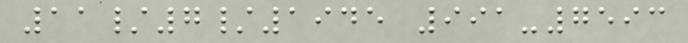11/7/1945 991-7593
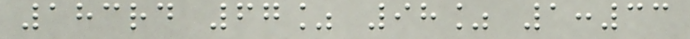183rd 67% 98% 1:33
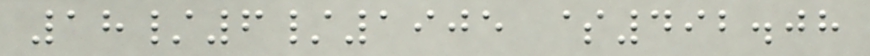18/6/1905 $492.08
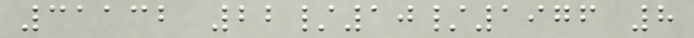31132 22/10/1976 8
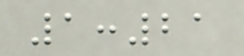1:21
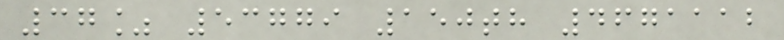37% 53779 150th 4671112
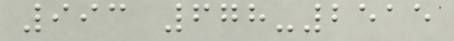993 678-2515
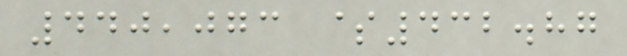440,073 $432.87
